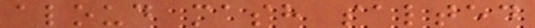aloud mash salted
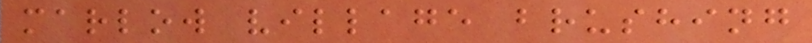marlow village brushing
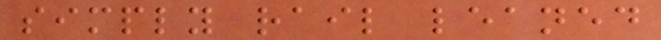simply rail leaned
